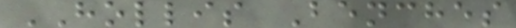HOLLIS Benches
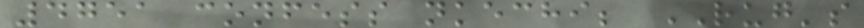4751 confess nkechi; RUG's
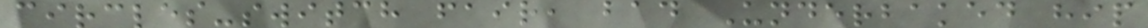circles-switch fair, bad Underbaked hip
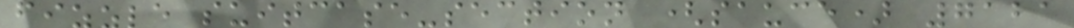fizzle suitcase-section (sauce) 7121
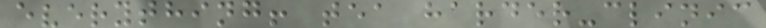everything! tea harder-clinic
